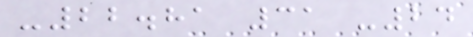-22.81 31 -24
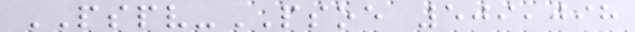PSPV-PSOE 509,098
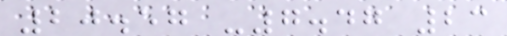20.57 -7.47 23
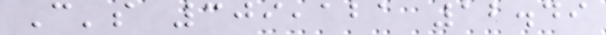C's 309,121 12.49
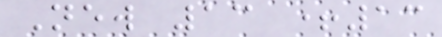New 13 +13
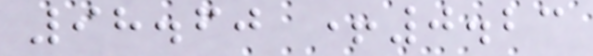98.60 +0.23
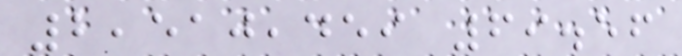2,510,459 69.56
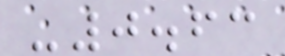-0.63
